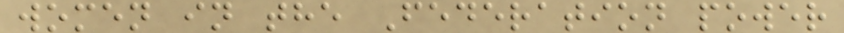women in the Federation power
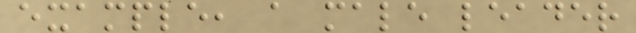example, a male leader
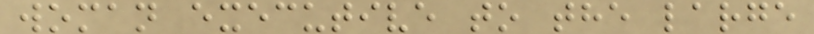woman executive to the large
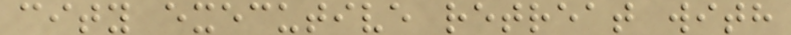city executive retreat with
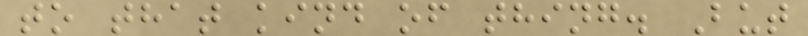to that kind of thing. But
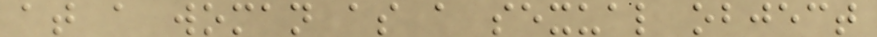at a woman as a sexual object
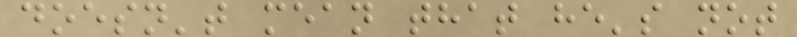doesn't mean that he's not
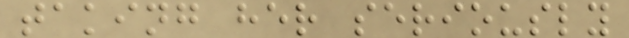taking her seriously
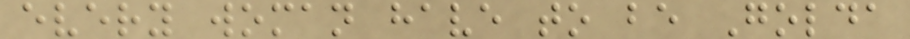every woman have to be Golda
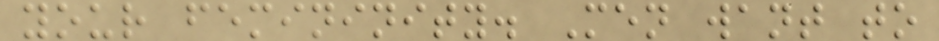your femininity. Men want to
